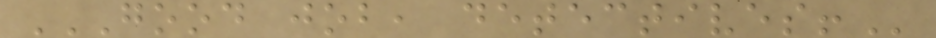GOOD JOB, DETECTIVES!
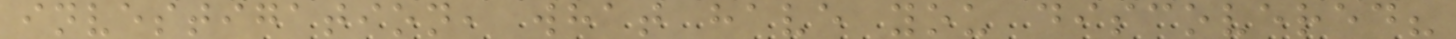investigation, what have you discovered?
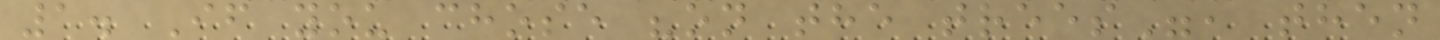1. If you chose "on the trees", then
